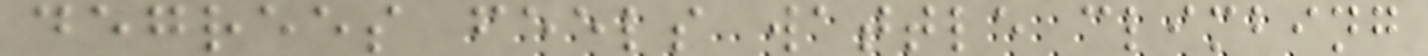degrees feels wattle climbing
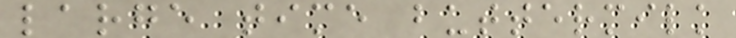large time buttermilk
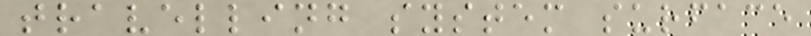travelling system surface
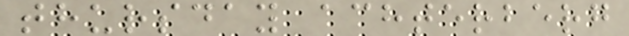thursday achterberg
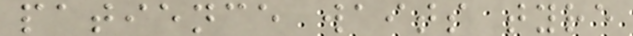patience waits tyre
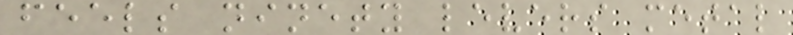feels ninety levers metal
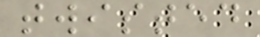twisted
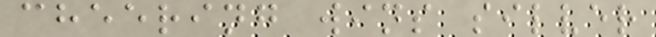cheering wins silver
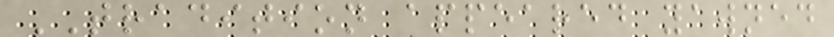TRADITION appeared yawned
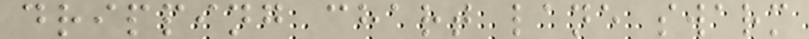dripping chart lane swarm
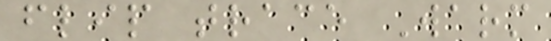flip trace Warm
